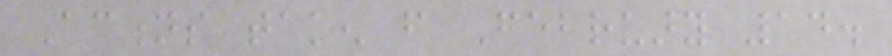Actions taken from February 14.
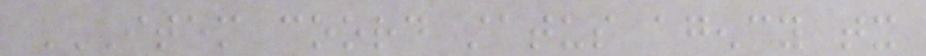ITEM COORD STATUS AGENCY TX
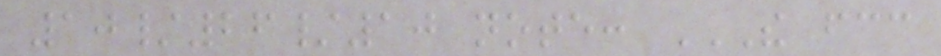10/26/10 note: THE FCC
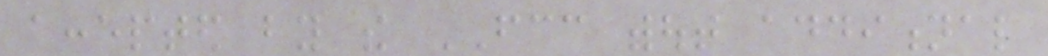accepted by the FCC without additional
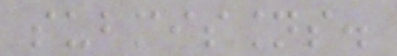submissions.
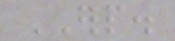ERP.
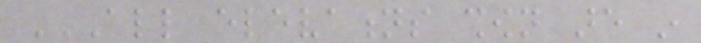ALL ELEVATIONS SHOWN ARE IN
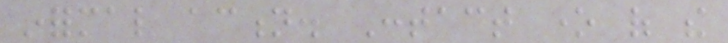informal action. Contact one of the
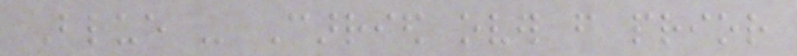Blue - Carried over from prior
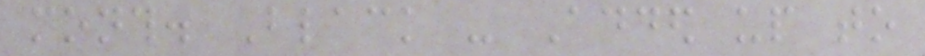month. Black - Added up to
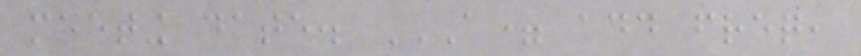meeting date. A= ADD FREQ,
